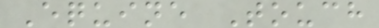Equine Touch
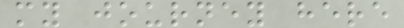my journey here
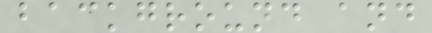background and
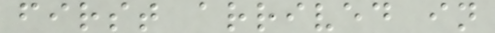first arrived in
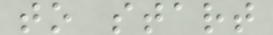to start
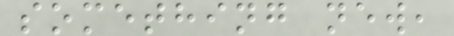something new,
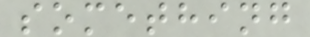something
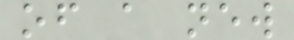of a new
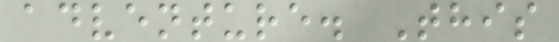adventure. This
